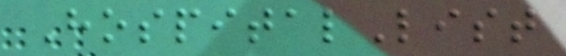HospitalList
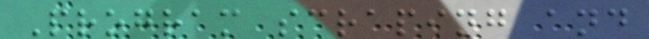Program scraping and
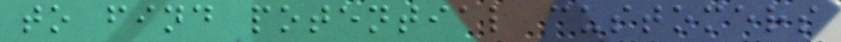to find potential customers
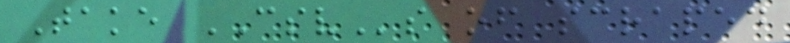Take CSVs of scraped
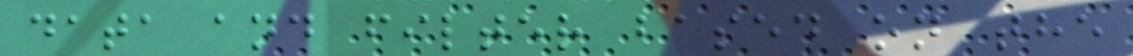data and filter based on the
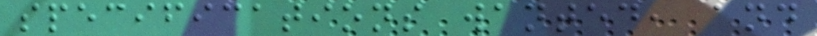specifications wanted, and
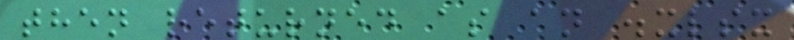then returned as an .xlsx
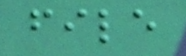file
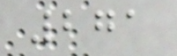271
